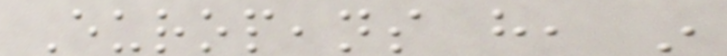Europeans have, in
